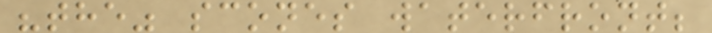"the" scones waterfront;
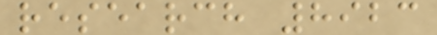research 8923
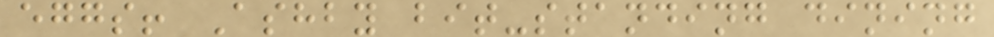eggs! Ashby bit-standing dining
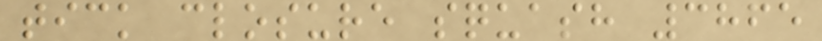tick closure squash 3865
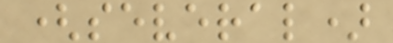(several)
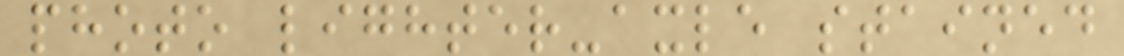photo lighter-axle stained
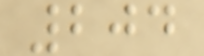204
